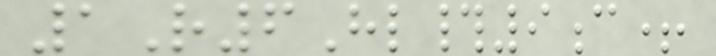1R6Hl#9c+
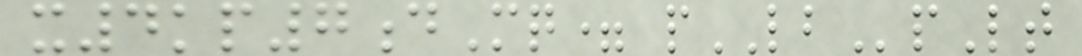x4kp7dMq= pLBpLt
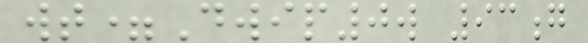wt=Dwip0w 93g
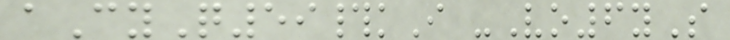aCyQ59#kI -Vo6yS
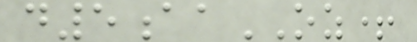d5aaOZ+
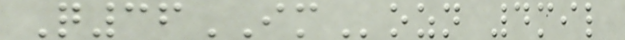Q36IMozn 4mil
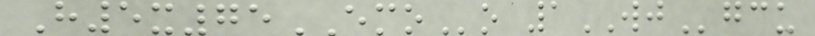H5x75EMOo 1WJgcu
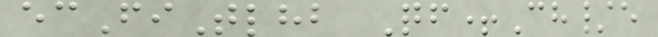ecFiTlhb Qf+Ch/e
